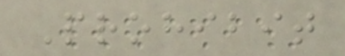Prohibit
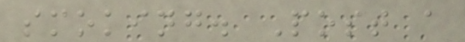smoking. Post a
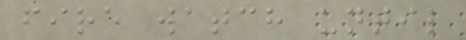fire watch until
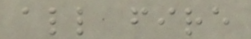all fire
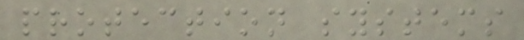protection systems
